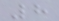8
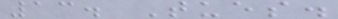13. Tues.
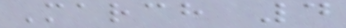March 4
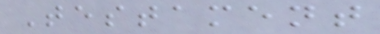Testament
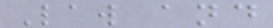Law and
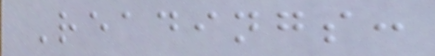Readings:
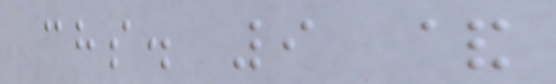chs. 9 &
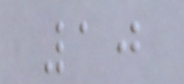10
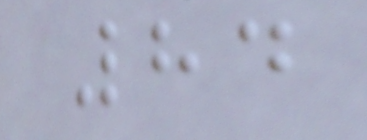84
